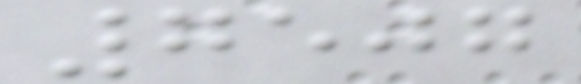7507
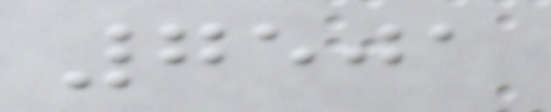7501
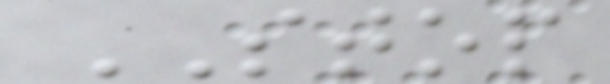STOP
